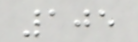105
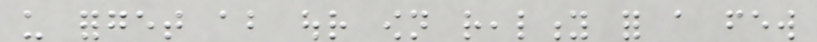us forget about our own reality for a few
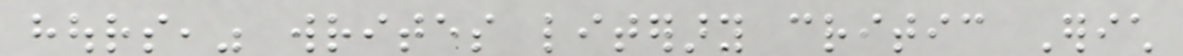hours," writes literary critic Erich
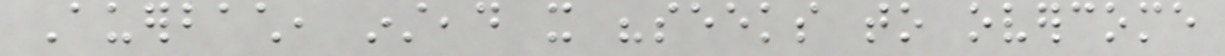Auerbach, instead it "seeks to overcome
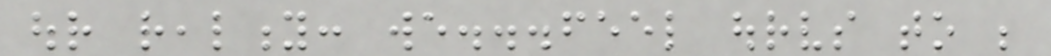our reality: we...feel ourselves to be
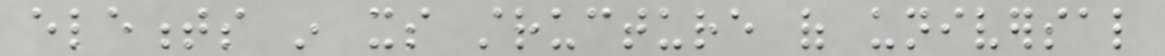elements in its structure of universal
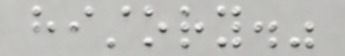history."
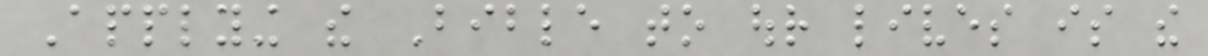Applying the Bible to our lives is the
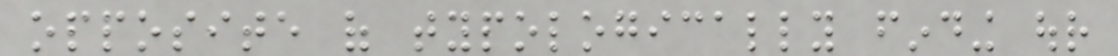opposite of typologically finding our
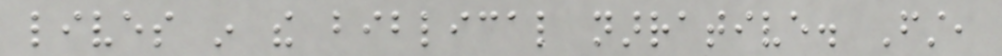lives in the biblical narrative. First,
